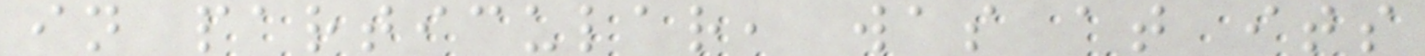in particular, was at its
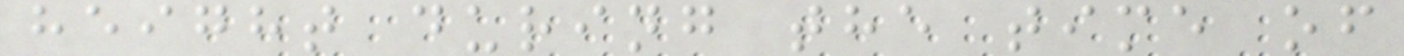height during the time of
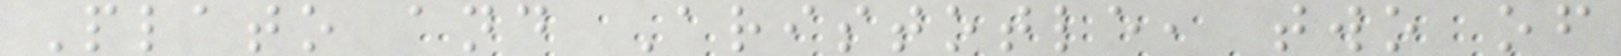Plato and Aristotle, two of
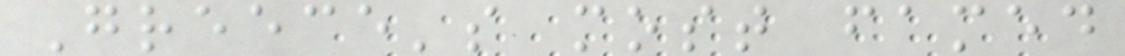Greece's most famed
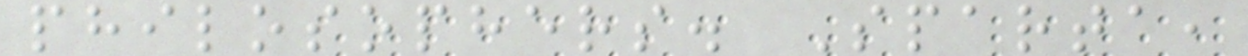philosophers. Sparta,
